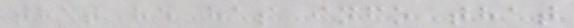that he has info that
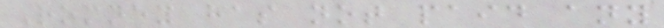Romney has not paid any
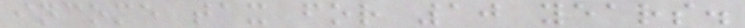income tax for 10 years.
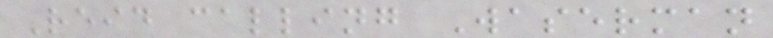Reid calling Waserman
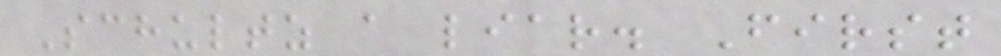Schultz a liar. First
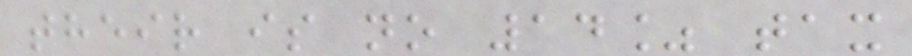their is no 14% tax
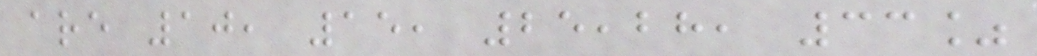are 10, 15, 25,28, 33%
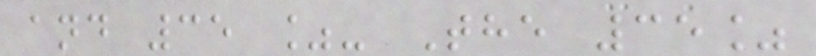and 35 %- The 35%
